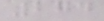274
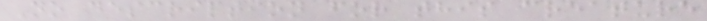No description for this creature
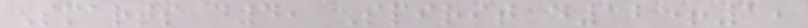Smarts d4, Spirit d12+1,
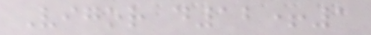Vigor d12+1
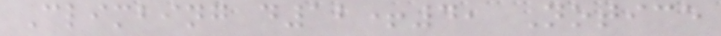Climbing d12+4, Notice
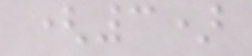(3)
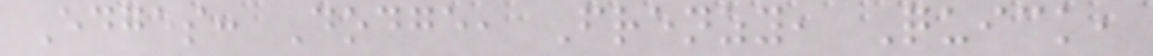Edges: Dodge, Frenzy, Quick,
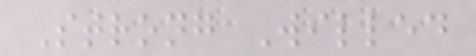Strong Willed
